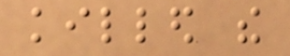killed the
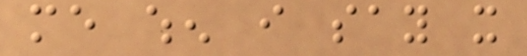me when i say it
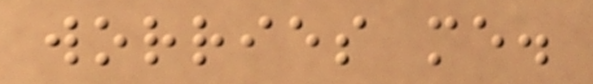worries me.
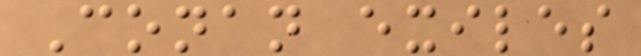Conan exiles
